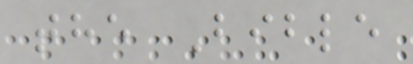the Bible
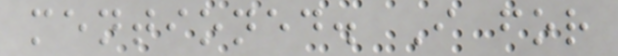mentioned. I for
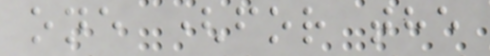one (for the
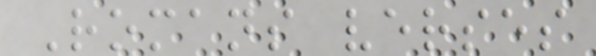Romans verses
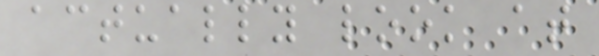actually look at
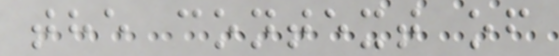the context of
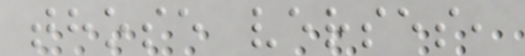those verses,
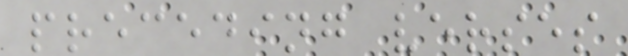preceding verses
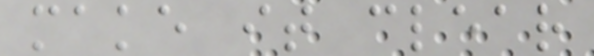make it clear
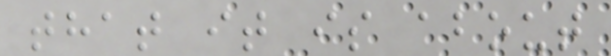that it is about
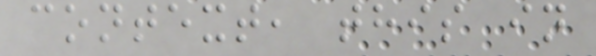context, this in
